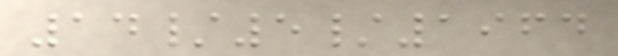14/5/1964
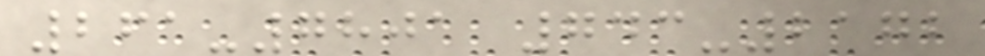261-7801 743-2172
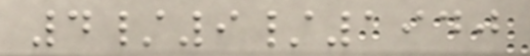4/9/1940
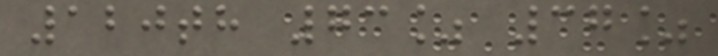120th 73% 37%
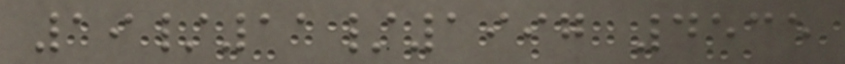19/11/1997 4535
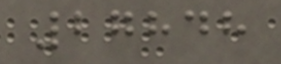27848
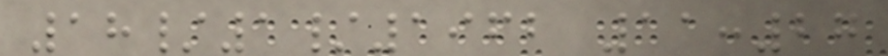18/1/1962 11:27
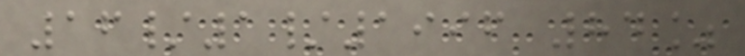16/1/1996 84%
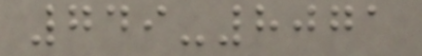749-8071
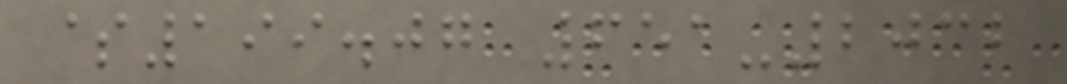$199.07 651-2032
